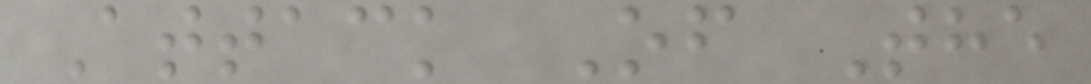Attack Of The
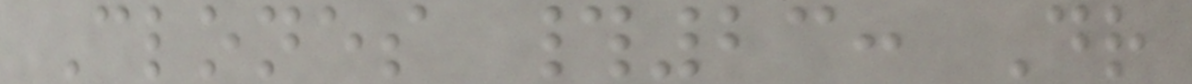Clones #23: Dr
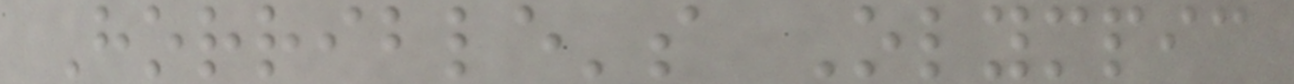Horrible's Olympic
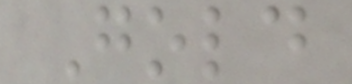Gold
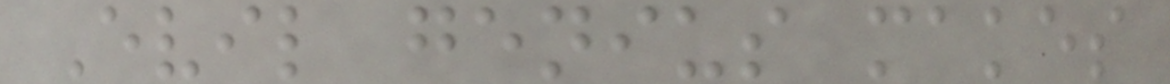Evil genius makes
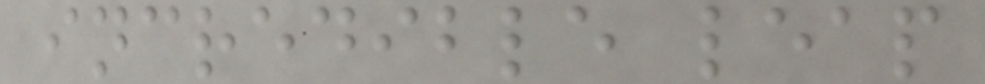incredible leap
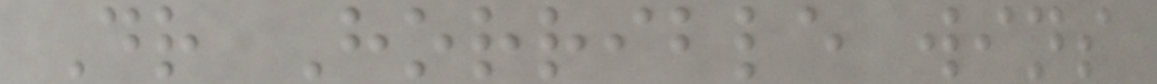Dr Horrible wins
